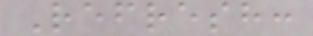Refresh:
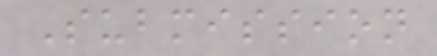Submission
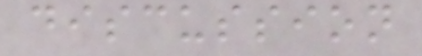discussion
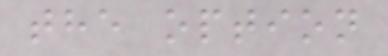the option
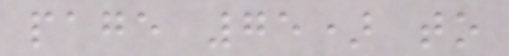page 75) to
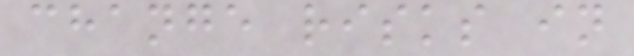change risks in
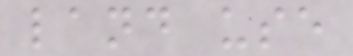land use
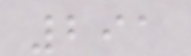291
